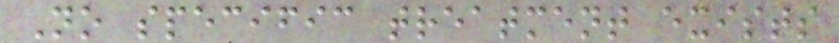No specific treatment exists
